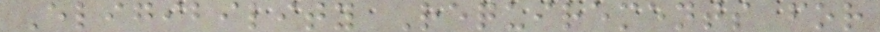Eligibility Requirements for
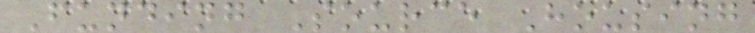Funding Source Housing
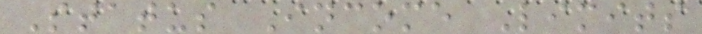Status Income Limits
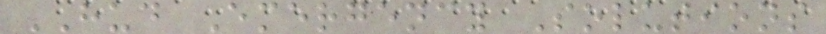HUD Emergency Solutions
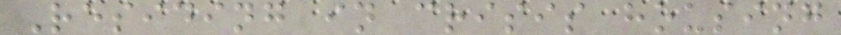Residing in crisis housing
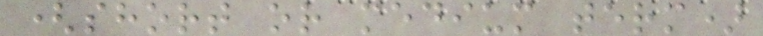(short or medium term)
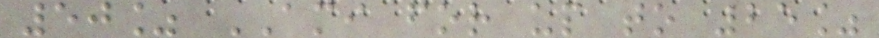50% AMI for up to 25%
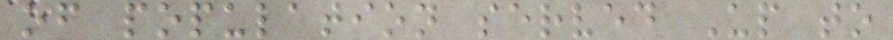of population served Up to
